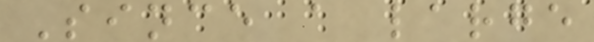Since a large
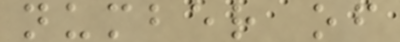number of
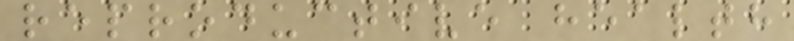reproductive health
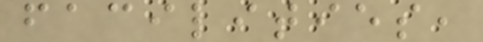facilities,
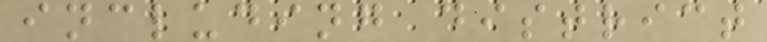including district
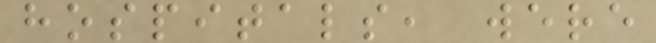hospitals, were
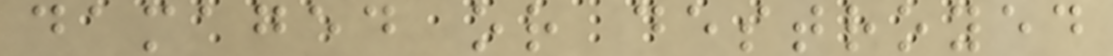damaged or destroyed
